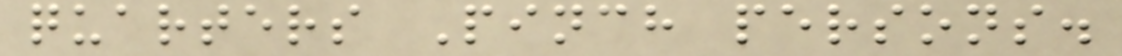quarters Pinch persons.
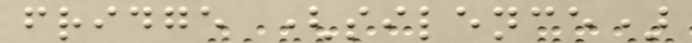fridge (silence)
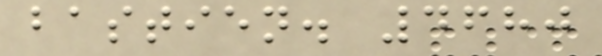bastien. 4680
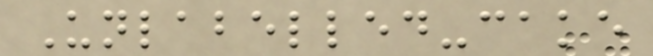Unlabelled-cake
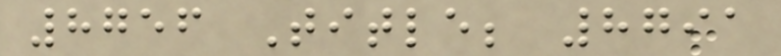8756 Title; 8791
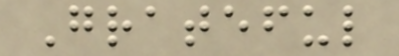Grateful
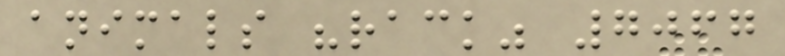animals "rack" 7067
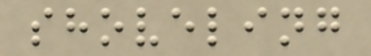shoveling
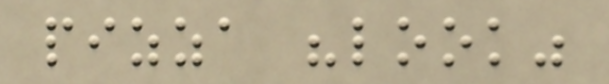pizza "look"
